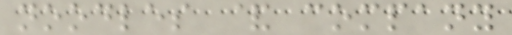noodles & company
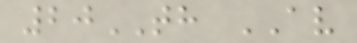20TH AV
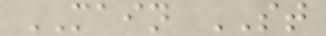MAIN ST
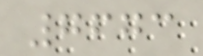7673
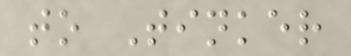to Tinker
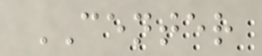CENTER
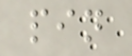pin
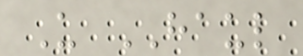U HAUL
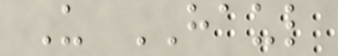U HAUL
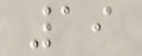19
